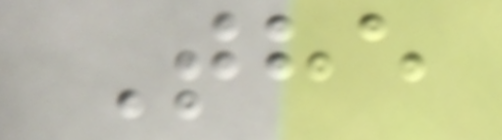The
